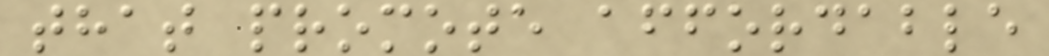that promote affordable
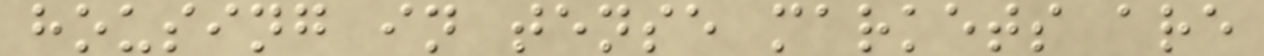housing in tense markets are
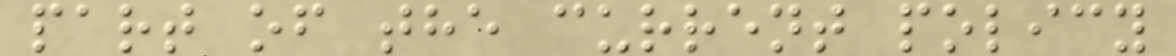part of the current policy
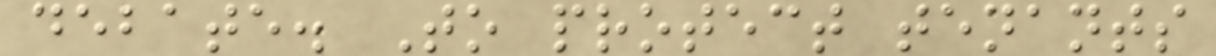debate. To protect tenants
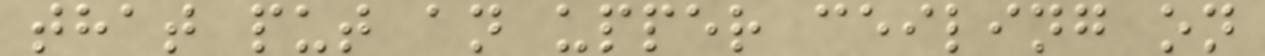that put an upper ceiling on
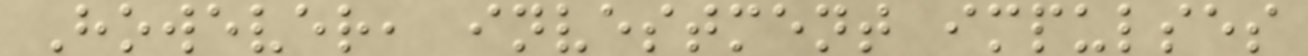However, investment impulses
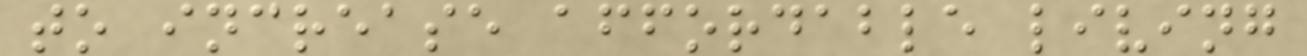to increase affordable living
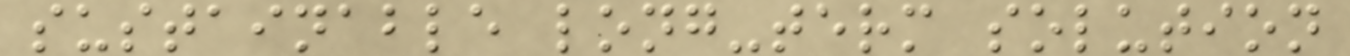sustainable long-term solution
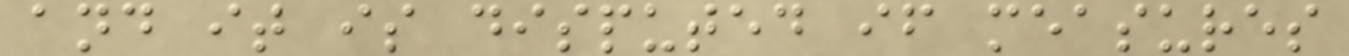and it is disputed if measures
